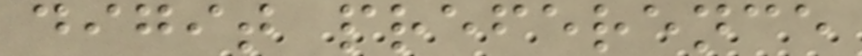digit preference
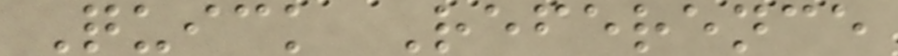Quick Reference
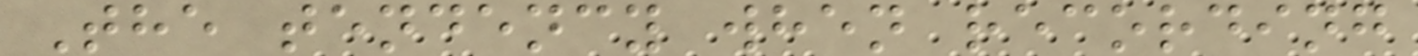The tendency when recording
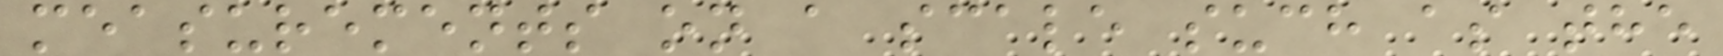measurements on a scale such as the
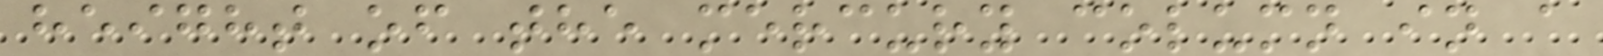height of the mercury column in a
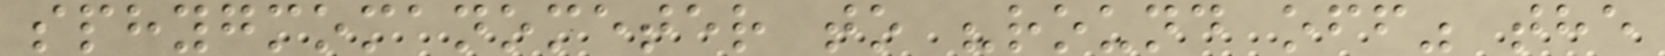sphygmomanometer to "round off" the
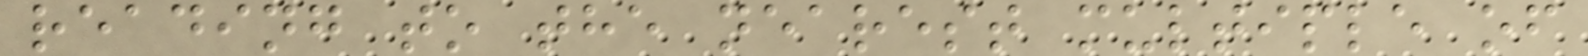reading to the nearest multiple of
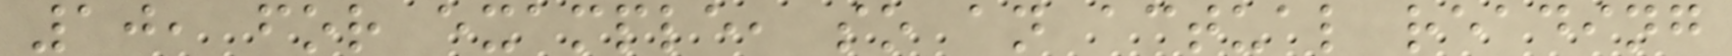10, for example, so an actual reading
